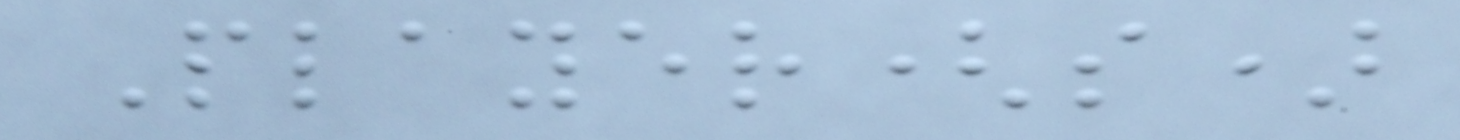Player(s)
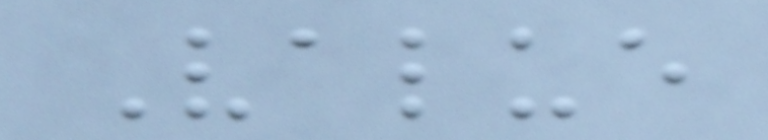Value
